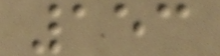153
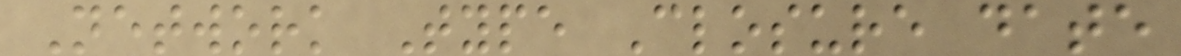Network Type Closure date
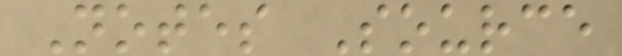Notes Source
